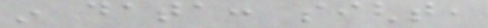in data: sight,
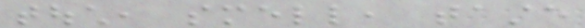touch, smell, taste
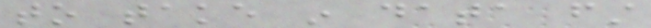to take in data first
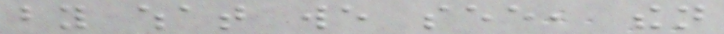by what we see, then
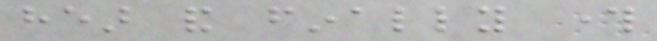hear and finally through
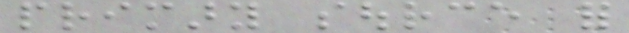primary source for
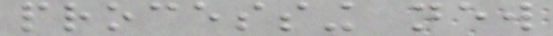processing new
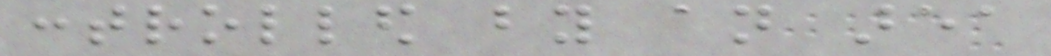controlled by an area
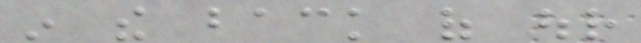in the back of our
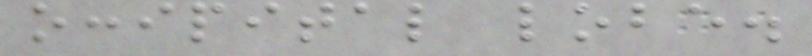occipital lobe.
